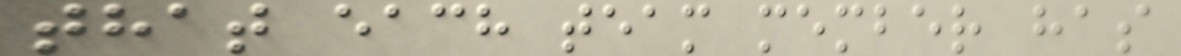that each team member has
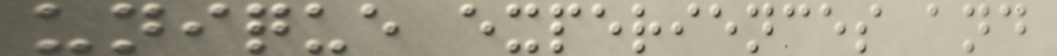unique experiences and
